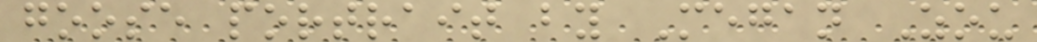goose portrait by Megan Zou
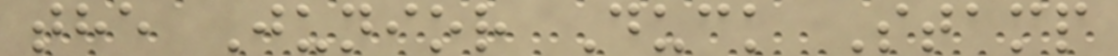the Junior Duck Stamp
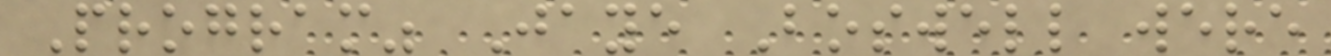Program" Jaye Boswell were
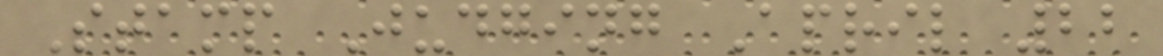Stamp Judging April 22
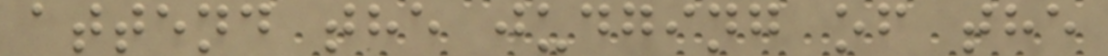attend the judging of the
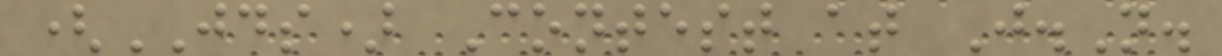(JDS) Contest at J.N.
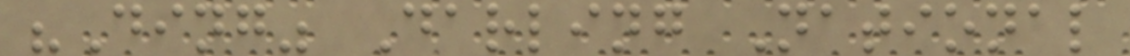"Ding" Darling National
